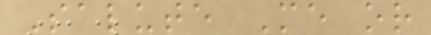Salute Me or
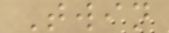Twin
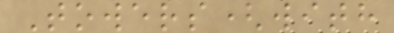Towers(with
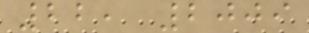22, 2009
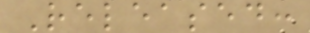Released:
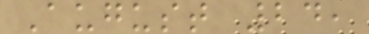August 24,
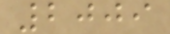2009
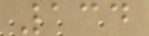134
